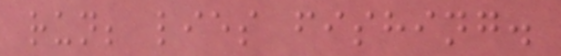run; lies fishing.
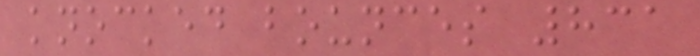knocked bounces 831
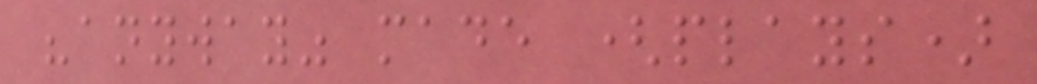"anyway" made (plays)
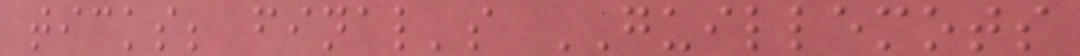ticks; final's GUILLEMOTS
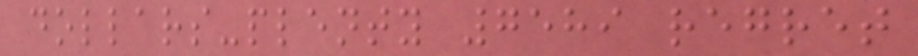dollars-plenty 7589 regret
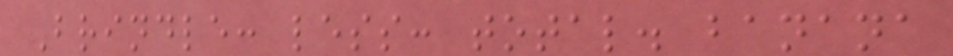Brindle: less: total. banana
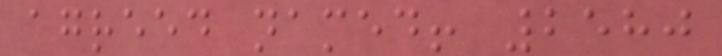agreed named! 2580
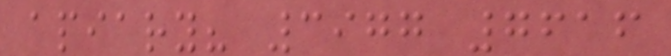apiary? 3977 7616
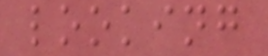looking
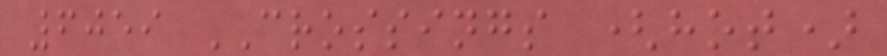6059 CROSSINGS (hot)
